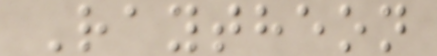Raytheon
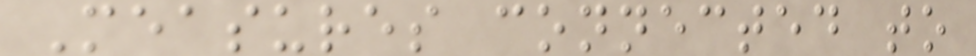Measures connected to
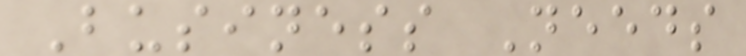Business Needs
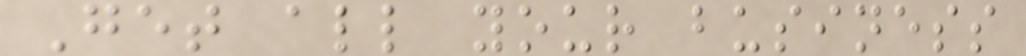Get all your business
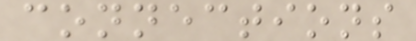connections
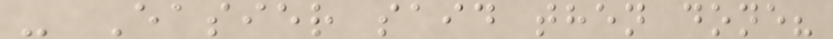- Easier said then done?
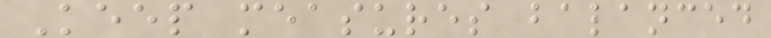Keep measures balanced
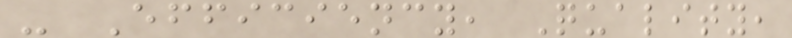- Efficiency, Quality,
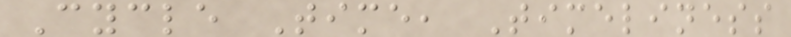Cycle Time, Timeliness
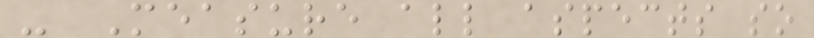- Measure all aspects so
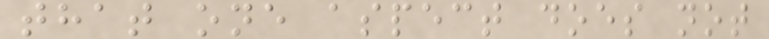that one aspect does not
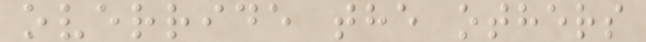override the others
